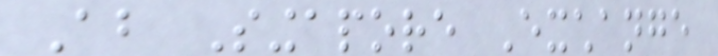About Singapore Exchange
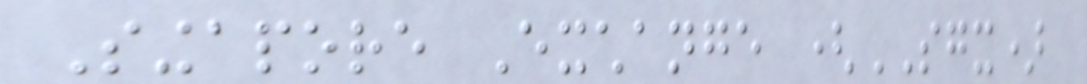Singapore Exchange (SGX)
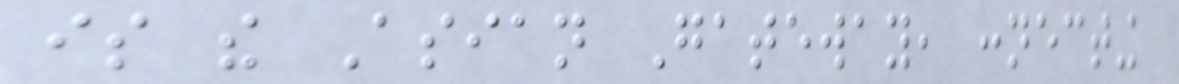is the Asian Gateway, connecting
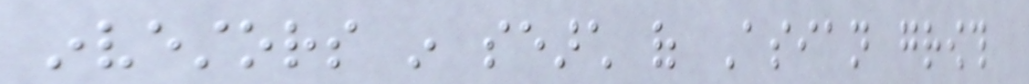investors in search of Asian growth
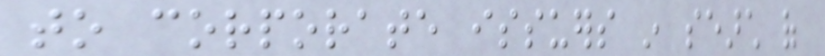to corporate issuers in search of
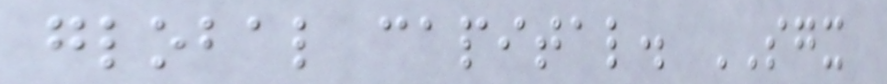global capital. SGX
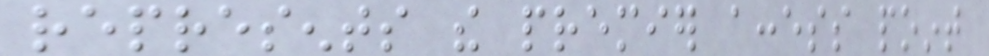represents the premier access point
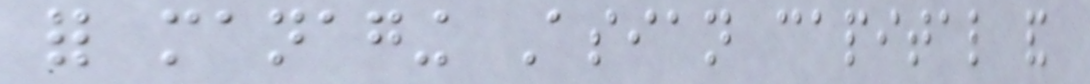for managing Asian capital and
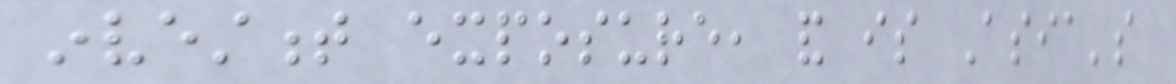investment exposure, and is Asia's
